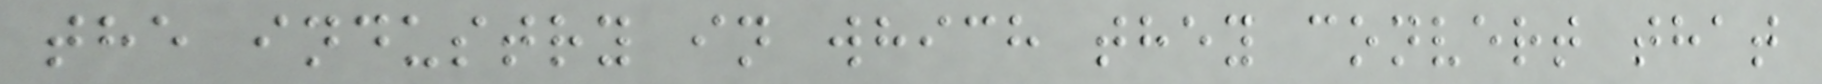the industry in which they convert that
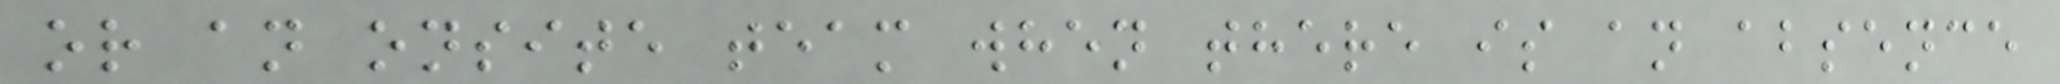or an onsite team when there is an absence
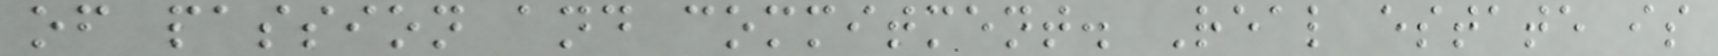of passion and commitment. Real estate is
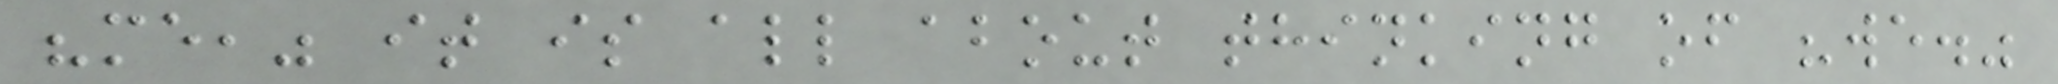"me," it is all about thinking of "we."
